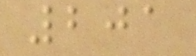201
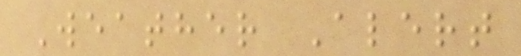Weather Alert
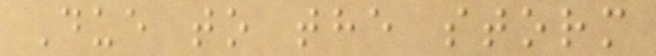Due to the storm
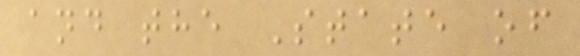and the State of
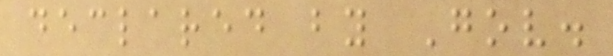declared by Gov.
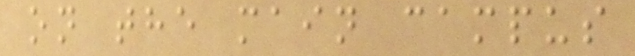on the main campus
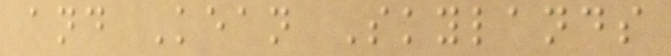and Kean Skylands
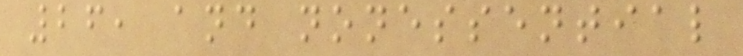26, and nonessential
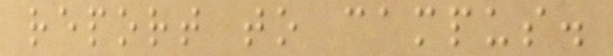report to campus.
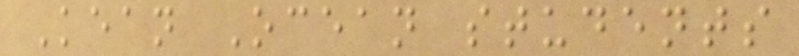Kean Ocean students
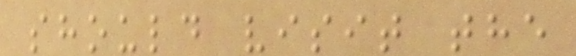should visit the
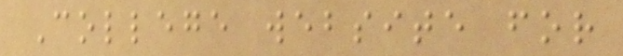College website for
